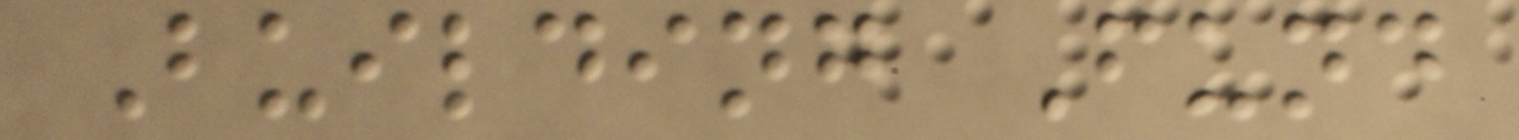Building Fund
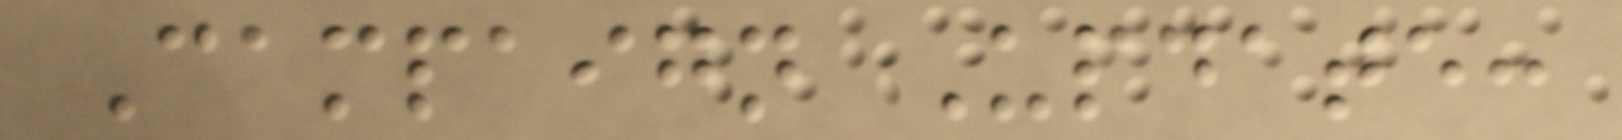Campaign Update:
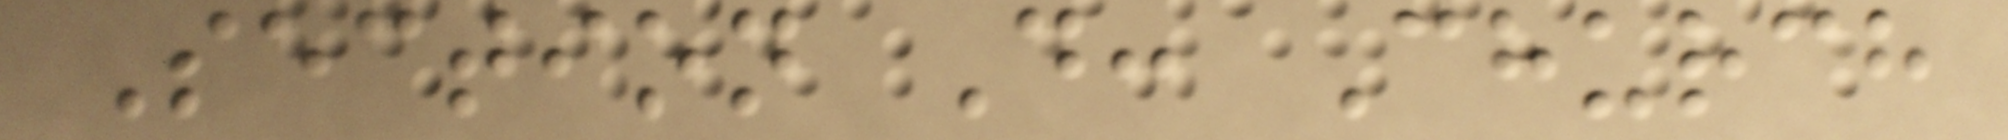Section D: Church
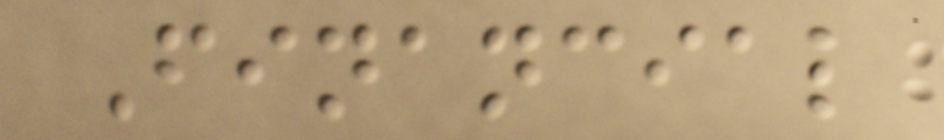Financial
